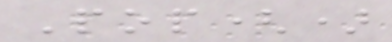Pop()
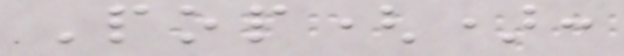Pop():
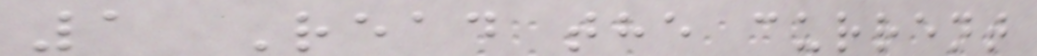1 Read the current
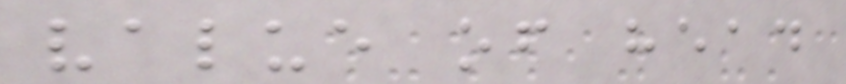value of head
